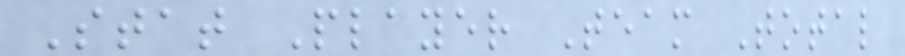Stat Player Team Total
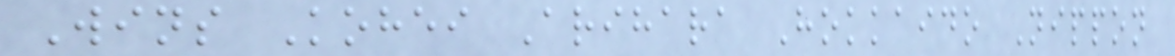Wins Kohei Arihara Hokkaido Nippon
